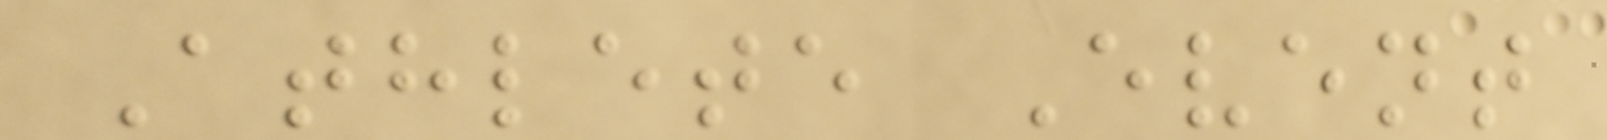Athlete Event
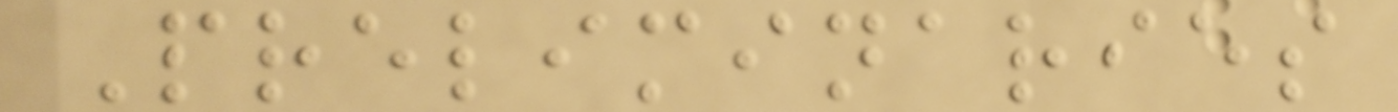Preliminaries
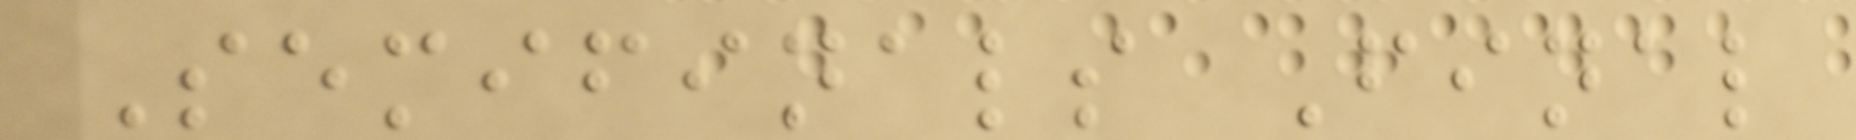Semifinals Final
